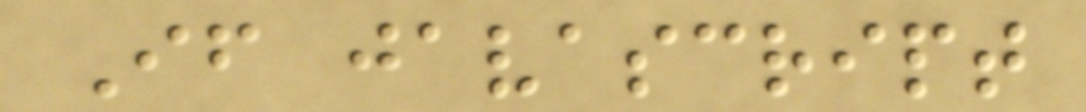If javascript
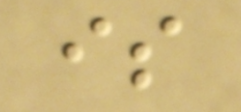is
